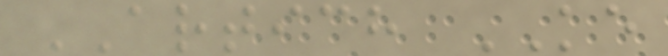ARTICH KE
